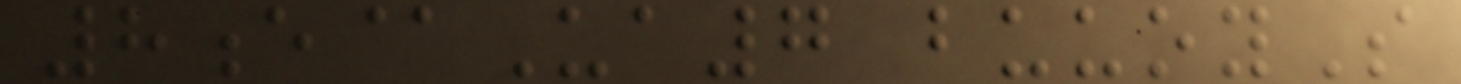8e@Ua7 buuoyS
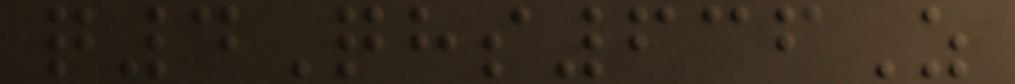q4Qhs636Z
